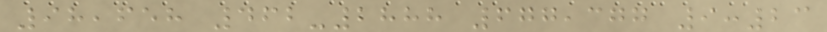98,658 462-2888 677,377 9:23
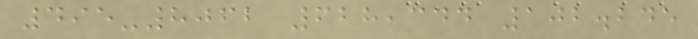495-8062 628,344 102.245
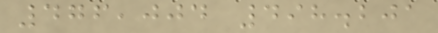476,004 498.201
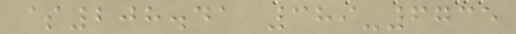$208.41 389-6735
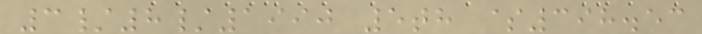3/8/1990 5th $398.53
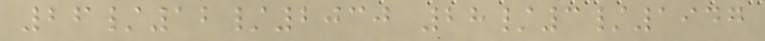26/12/2030 28/3/1947
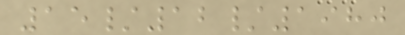15/12/1980
